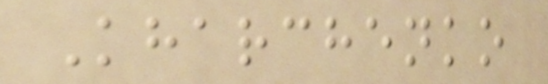Kharchenko
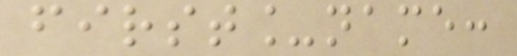first_name:
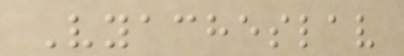Vyacheslav
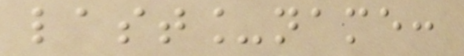last_name:
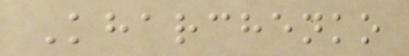Kharchenko
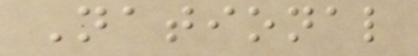National
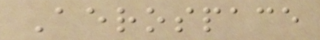Aerospace
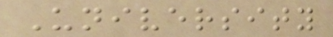University
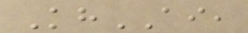KhAI,
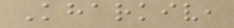Kharkiv,
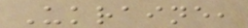Ukraine,
